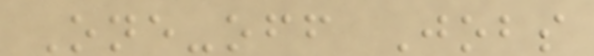One-off Jobs
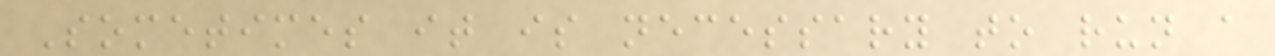Sometimes it is necessary to run a
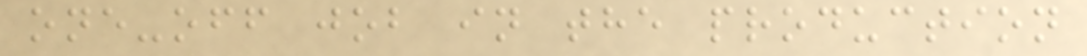one-off job in the production
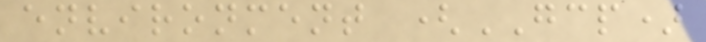environment (GCP)
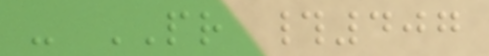- PR #407
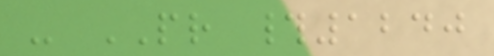- PR #1240
